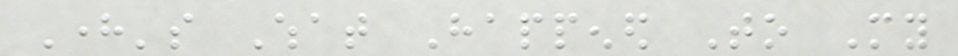Here's What Happened To My
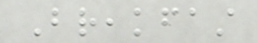Breakfast
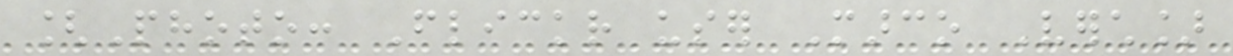[Photo: Flickr user Marco Verch]
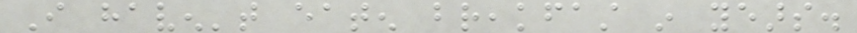I haven't eaten breakfast in years.
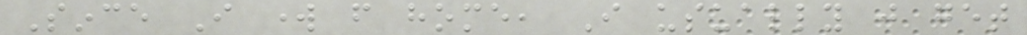Since I work from home, I usually just get
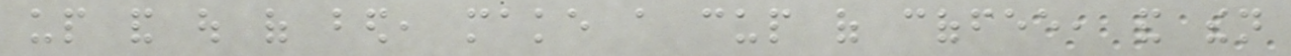up and out of bed, make a cup of coffee, and then
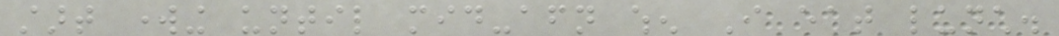start working until mid-afternoon when I eat lunch.
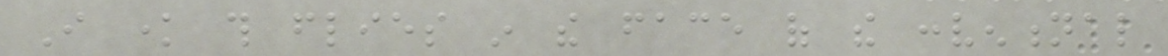I know this flies in the face of the conventional
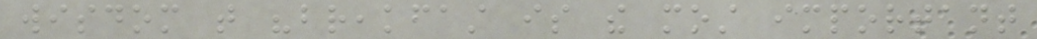wisdom that "breakfast is the most important
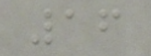16
